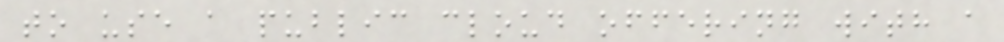to use a public cloud offering with a
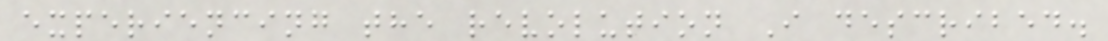experiencing the revolution I described.
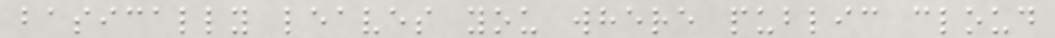basically leaves you where public cloud
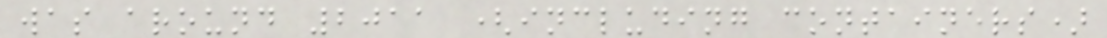was around 2011 (including containers)
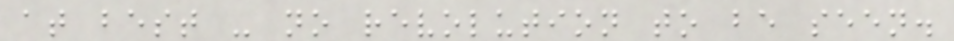at best - no revolution to be seen.
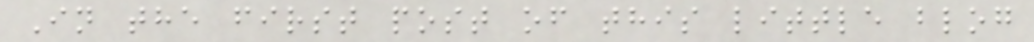In the first post of this little blog
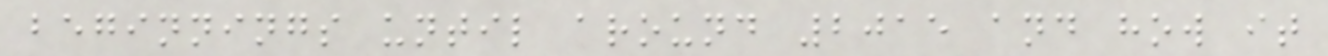beginnings until around 2015 and how it
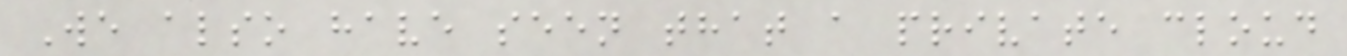We also have seen that a private cloud
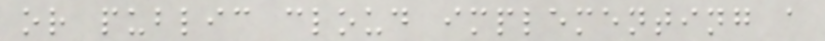or public cloud implementing a
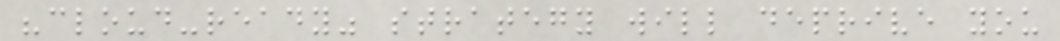"cloud-ready" strategy will deprive you
